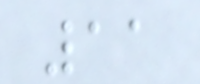11
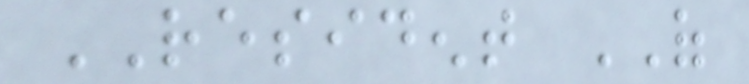RESIDENT OF
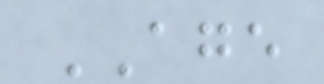AGE
